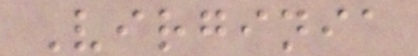Virginia
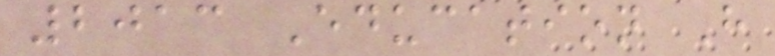2013 Education H
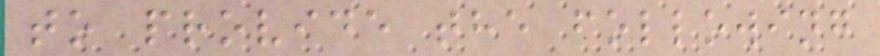to provide the following
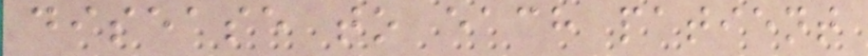disease to each patient
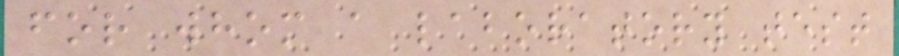for whom a laboratory test
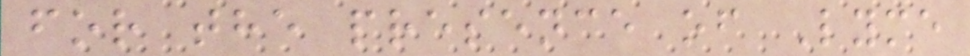for the presence of Lyme
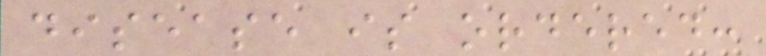disease is ordered:
